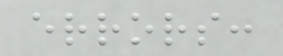errors:
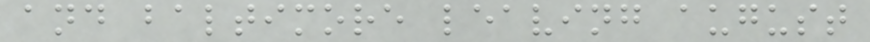and baltimore leaving august
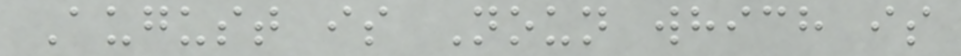August is Noun which is
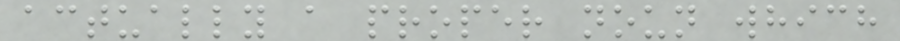actually a proper noun which
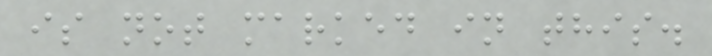is not marked in this.
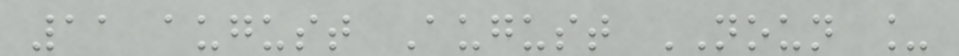11 august August NOUN _
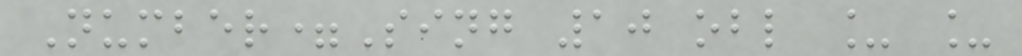Number=Sing 10 obl _ _
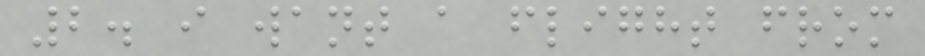2. i want a flight from
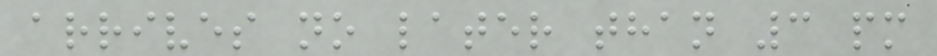arrives no later than 3 pm
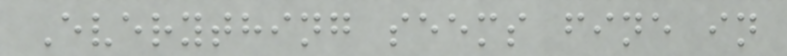Everything seems fine in
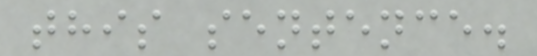this sentence.
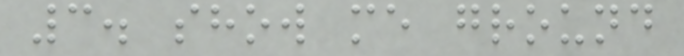3. show me ground
